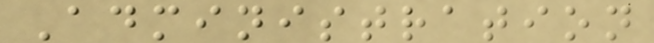Administration
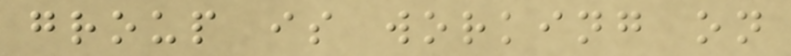group is working on
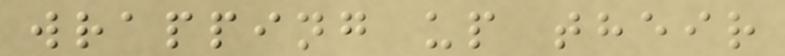wrapping up their
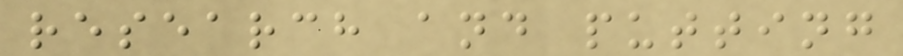research and putting
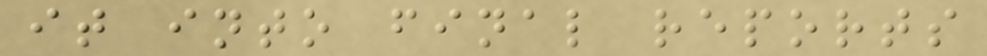it into final reports
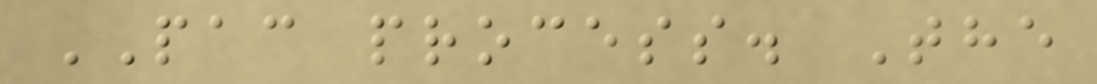PAC process. The
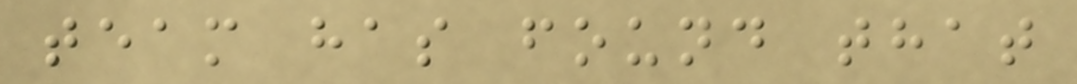team has found that
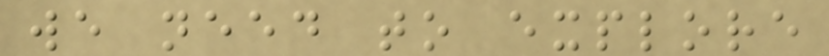we need to explore
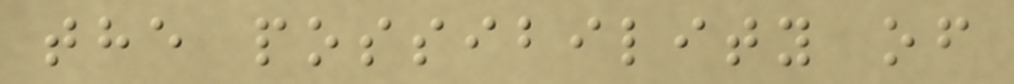the possibility of
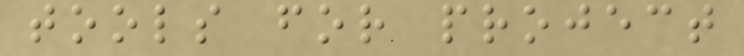tools for project
